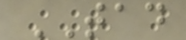TAD
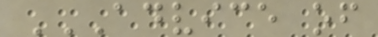ADVICE OF
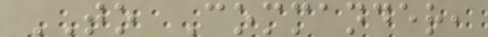TO Commander,
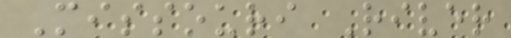Missouri River
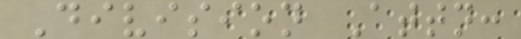Division Attn:
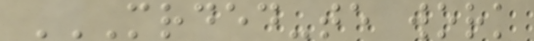MRDED-TE WORK
